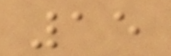15
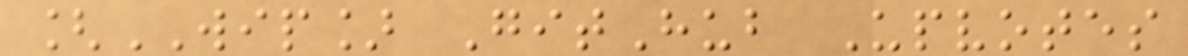[WIP] GitHub Upvotes
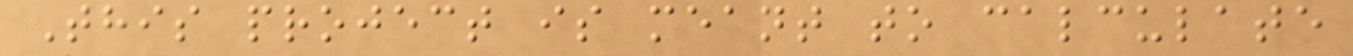This project is meant to calculate
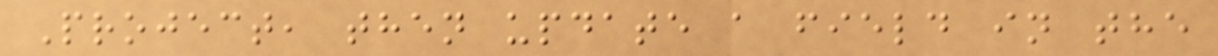Project, then update a field in the
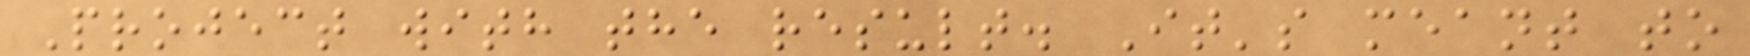Project with the result. It's meant to
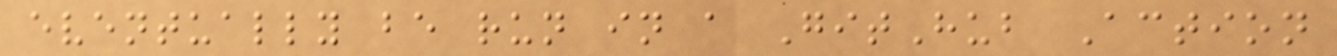eventually be run in a GitHub Action
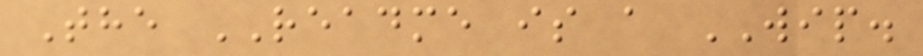The README is a WIP.
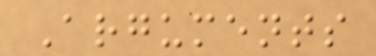Arguments
